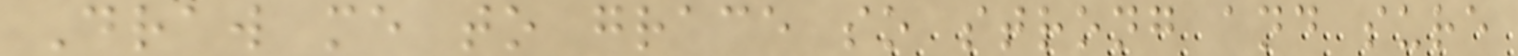Draw me to grace so strong and sure
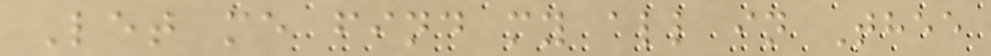Let me find my all in Thee
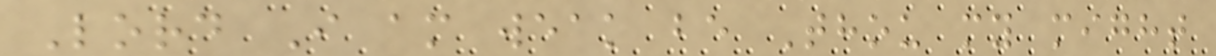Lord I am weak be Thou my might
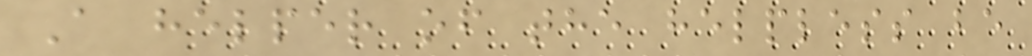A helper of the helpless be
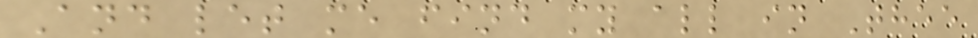And let me find my all in Thee
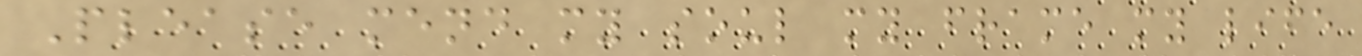Please mend my soul my frame my life
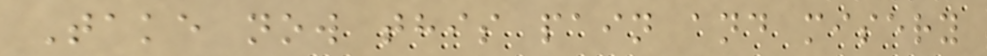Take now this pain and misery
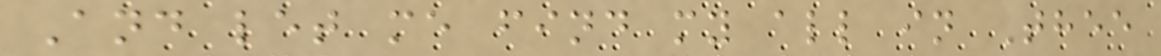And let me find my all in Thee
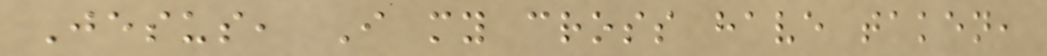Jesus, I my cross have taken,
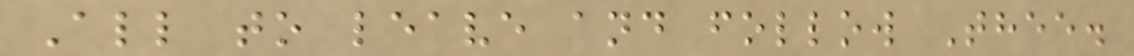All to leave and follow Thee.
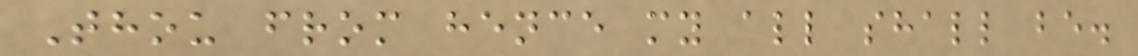Thou from hence my all shall be.
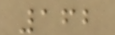162
